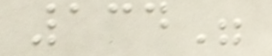134"
